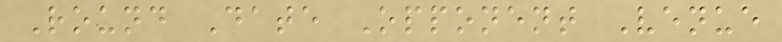Round Date Opponent Venue
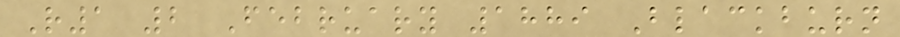R1 2 February 1889 Blackburn
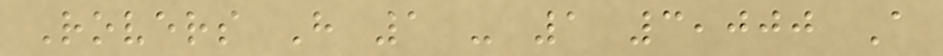Rovers H 1 - 1 3,000 A
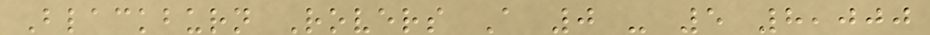Blackburn Rovers A 0 - 5 8,000
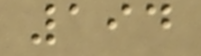194
